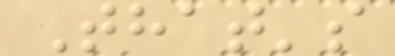That's
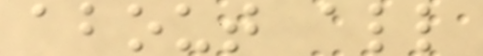about all
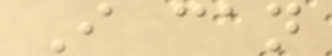I can
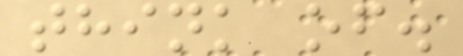think of.
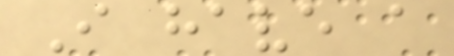I have a
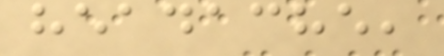headache,
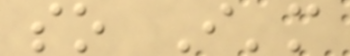so I'm
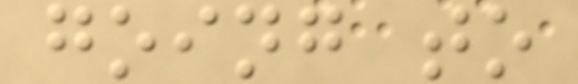going to
